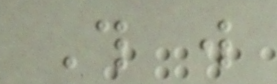This will
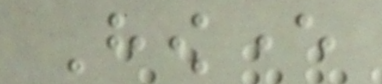However
